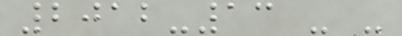2012-13 - -
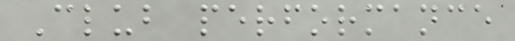Club performance
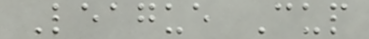League Cup
